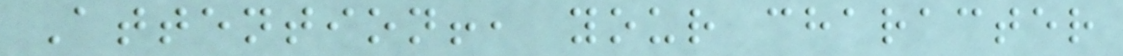Attention!, your character
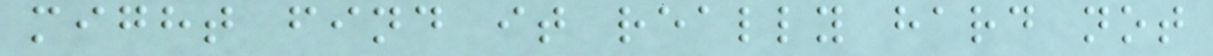might find it really hard not
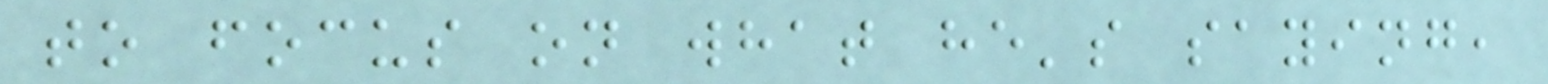to focus on what he's saying,
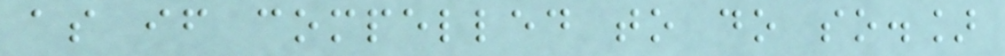as if compelled to do so.]
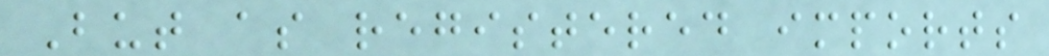But as registered imports
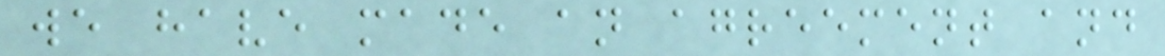we have made an agreement and
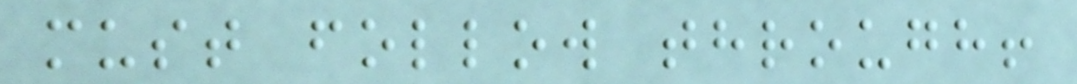must follow through!
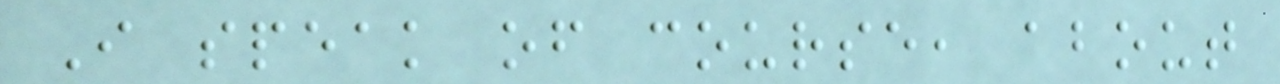I speak of course, about
